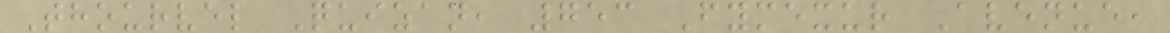Thourvel Quizan, 753 Fymexur Avenue,
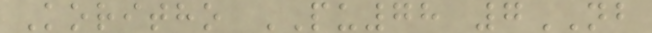Koritho PU78 7NB
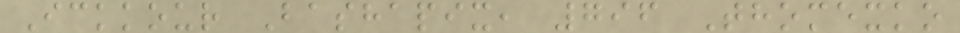Ickkour Bashapix, 796 Thomexko
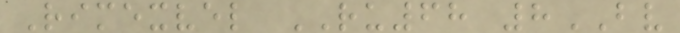Rimexvel RU68 8BV
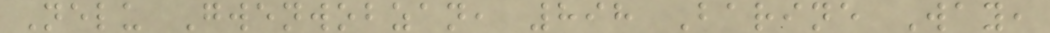Nelu Gwenwobzan, 898 Barine Way,
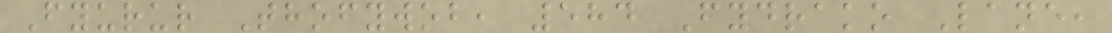Fyurur Thofywob, 584 Fydrako Lane,
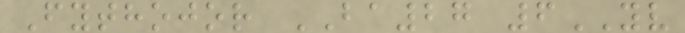Fythojor BA27 6YV
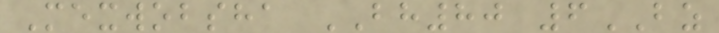Mexwobsha BH80 6BZ
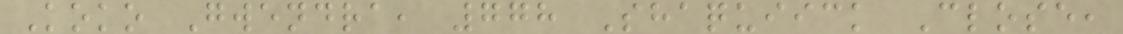Koko Gwendra, 778 Shaquiick Close,
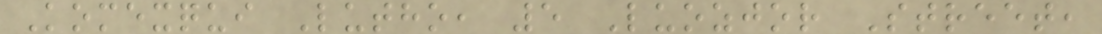Komexqui Lutho, 5 Luozjor Street,
